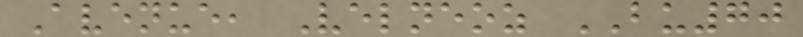Avenue, Velneoz BU70
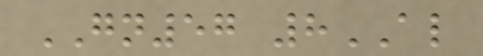GN57 8AL
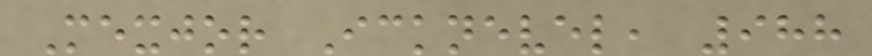Mexjor Icknevel, 988
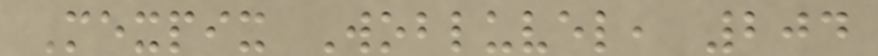Mexpix Wobluvel, 204
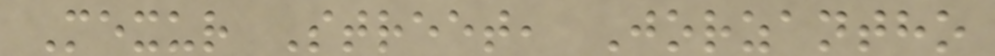Mexur Street, Jorzantho
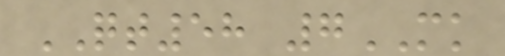QT58 7MK
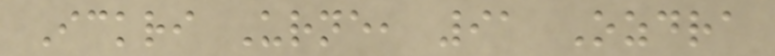Ickri Urne, 91 Ozdra
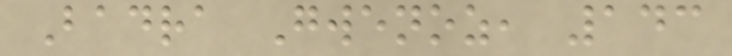Badra Gwenoz, 143
